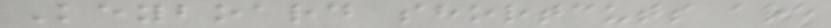Keyboard shortcuts are
